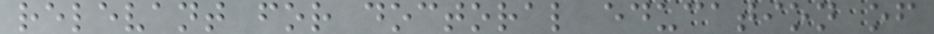relevant for doctoral education of
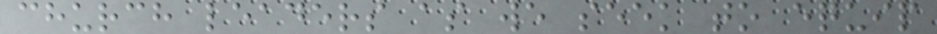church leaders as we seek to equip
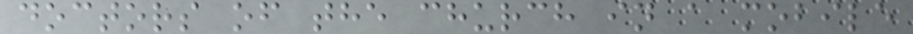doctors of the church in a mobile
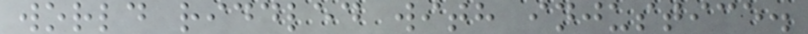world riddled with injustice.
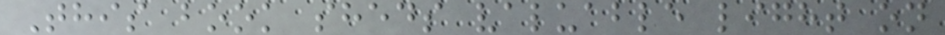This book sheds valuable light on
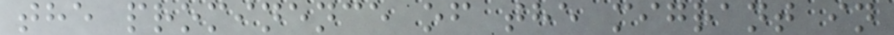the prominence of the migrant in
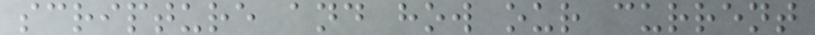scripture and how our current
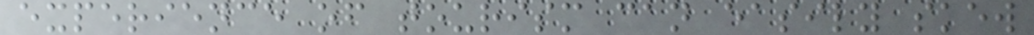experience of tourism can easily skew
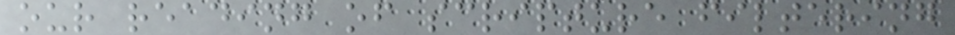our reading of scripture filtering
